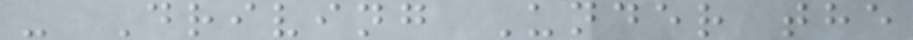- Driving Under the
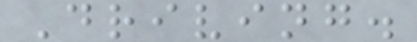Driving.
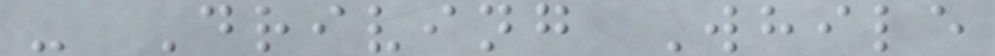- Driving While
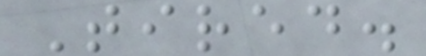Tired.
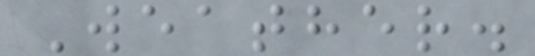Weather.
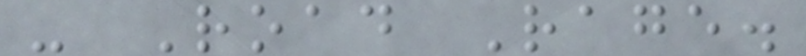- Road Rage.
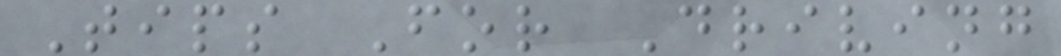Tips For Driving
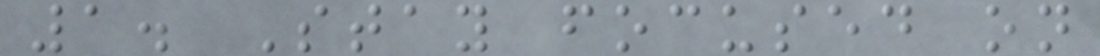1. Stay focused on
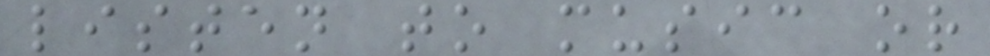listen to music or
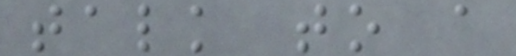talk to a
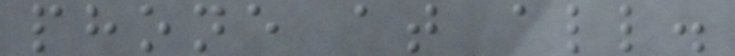phone at all.
